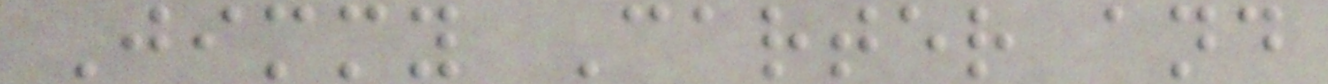Jimmy Carter and
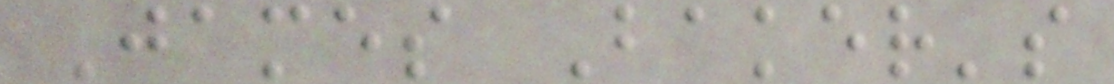James Baker's
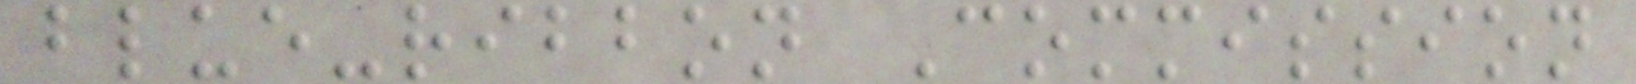blue-ribbon Commission
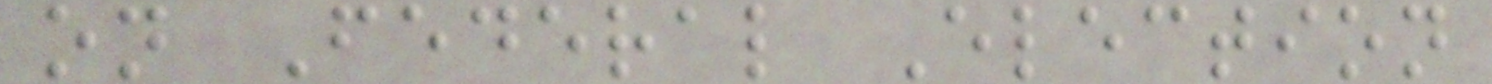on Federal Election
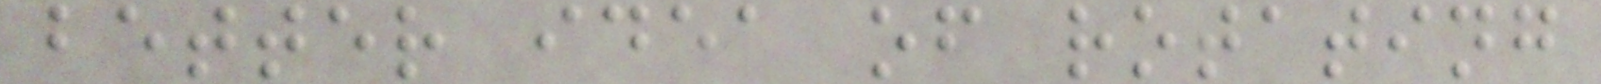better idea of rotating
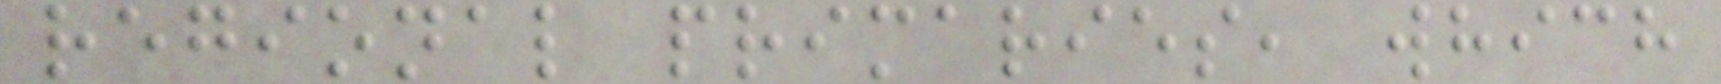regional primaries, which
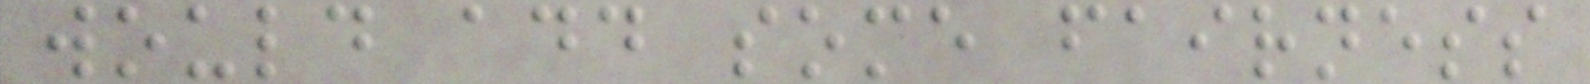would add some fairness
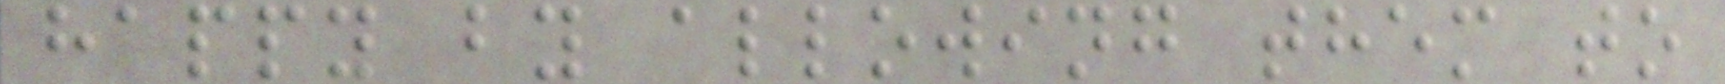happy by allowing them to
